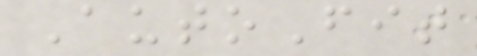AutoFit
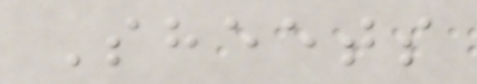Sheets
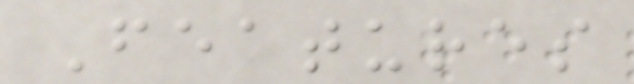Features
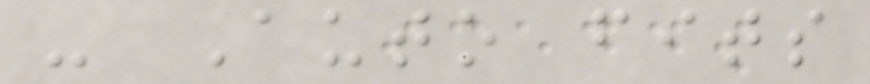- Auto fits
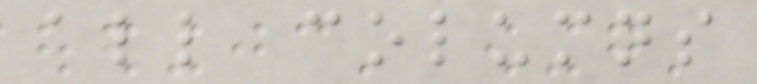all columns
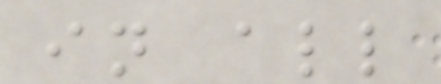in all
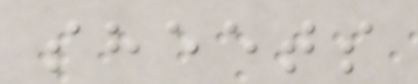sheets
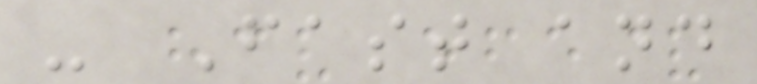- Fast and
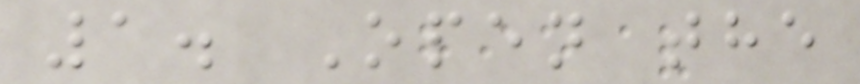1. Open the
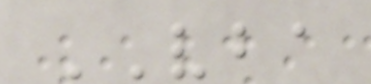VBA
